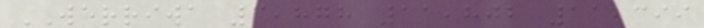WERRIWA 3,878 11,802 11,399
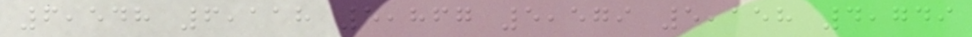6,548 6,118 5,867 5,579 5,158 4,749
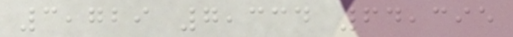3,729 7,334 64,395
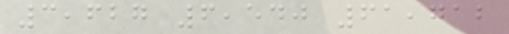3,627 6,540 61,712
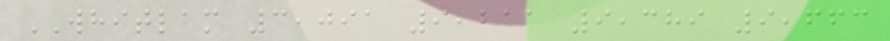WHITLAM 3,091 9,211 9,389 9,663
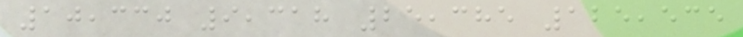10,330 9,318 25,385 125,535
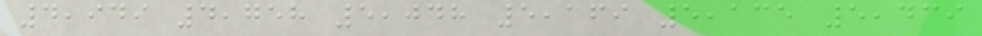4,949 4,758 5,048 5,169 5,135 5,439
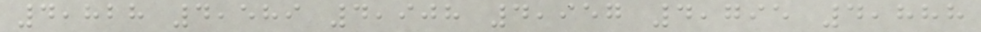4,828 4,589 4,908 4,957 4,795 4,888
